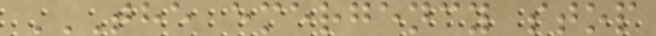THE EMERGENCY STOP
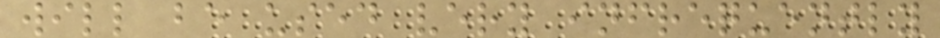will be used very infrequently
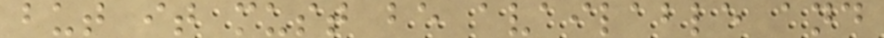but it must be available and
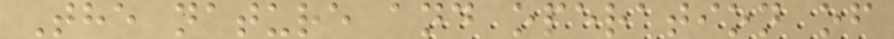The nature and operation of
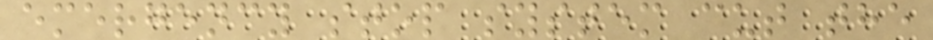emergency stop system cut the
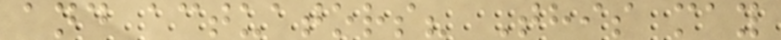and actuators? This may
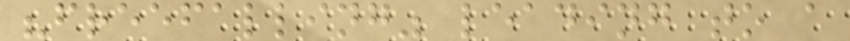"freefalling" leading to a
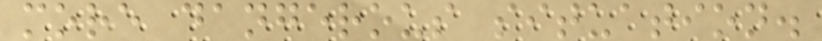more dangerous situation.
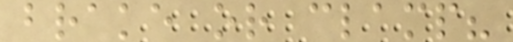brake or clamp?
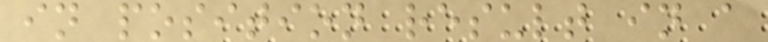in position result in a
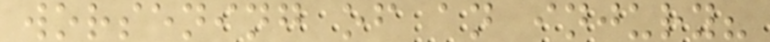worsening of an injury?
